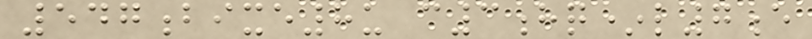547bixe8u c3hq*l7e
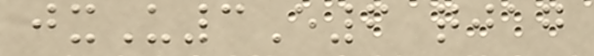jxU3E6 qjag
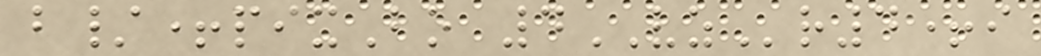b/+pixBo 4VZr4+i
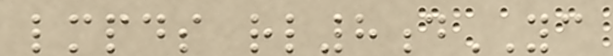lmpds rl8dYC
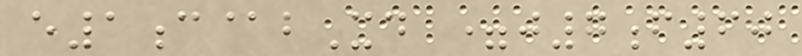e1c@bXd =j7f60
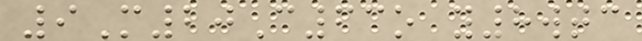9M20C63o y8wtc
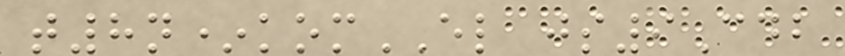t8n*komEL js9Cdb
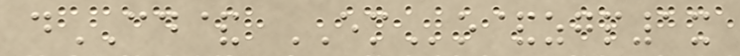dCD& EMo&zgp1x
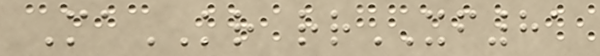MaKR rrXF81
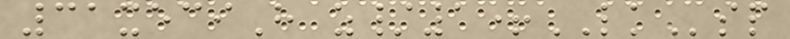31xeciH z/1+LKsp
